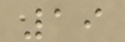19
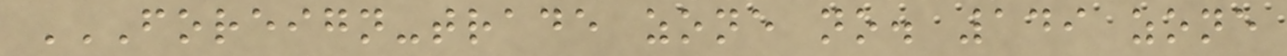FOREIGN-TRADE ZONE NO. 149 ZONE
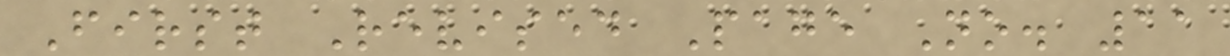First Revised Page No. 11
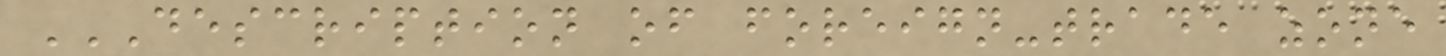DESCRIPTION OF FOREIGN-TRADE ZONE
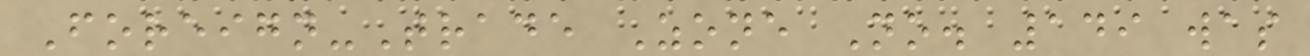Foreign-Trade Zone No. 149 was
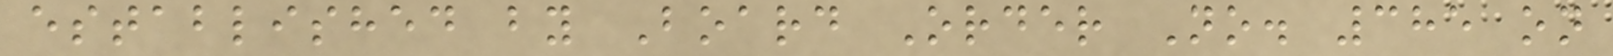established by Board Order No. 385 on
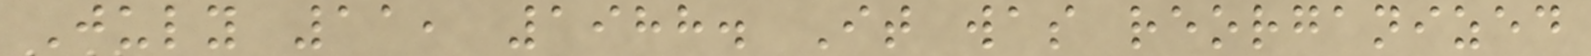July 11, 1988. It was reorganized
